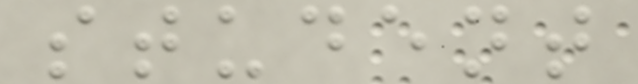student
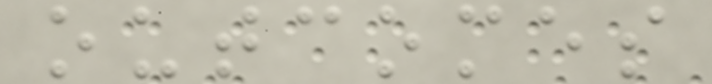outcomes
